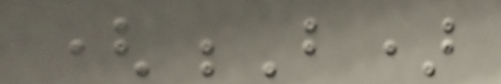(B)
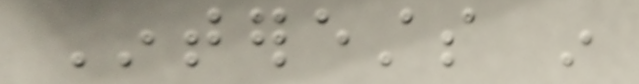Interests in
